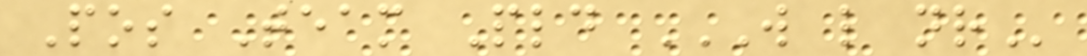Pos Team Pld W L NR
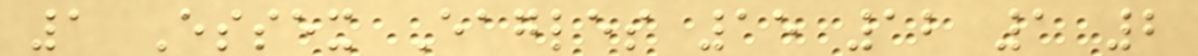1 Essex Eagles 15 12 1 2
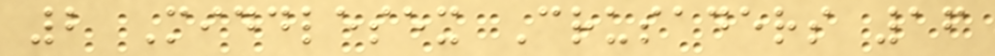2 Middlesex Crusaders 16
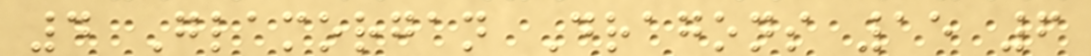4 Glamorgan Dragons 15 6
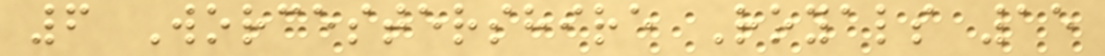6 Worcestershire Royals 15
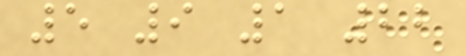5 9 1 22
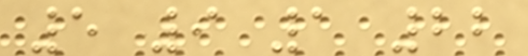5 9 1 22
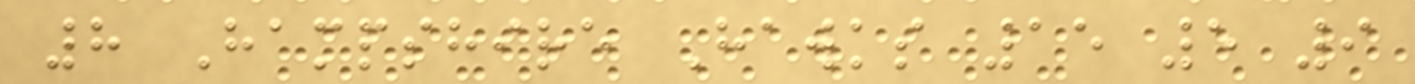8 Hampshire Hawks 15 5 9
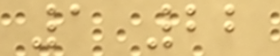1 22
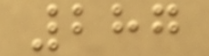287
